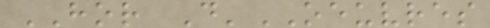HOR D'OEUVRES
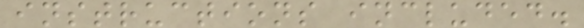instructions included.
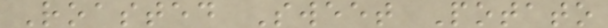Roasted Sweet Potato
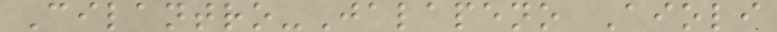Cilantro-Jalapeno Aioli
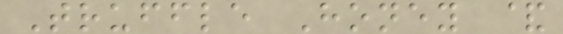Truffle Honey &
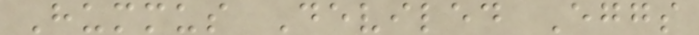Hummus Deviled Eggs
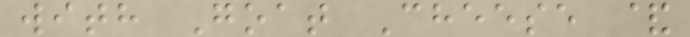with Goat Cheese &
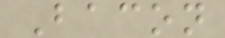Bacon
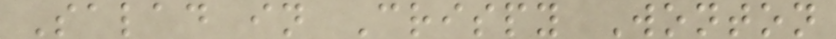Salad in Crispy Wonton
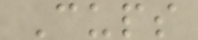Cups
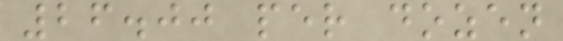26.00 per dozen
